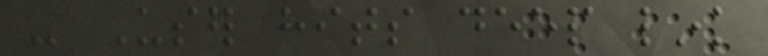- User hits deep link
